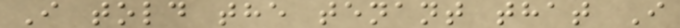I told the tenant that I
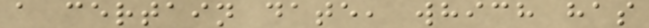a certain date, which has
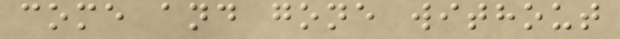come and gone without
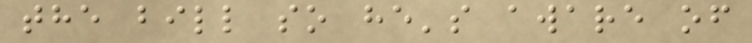the bill so he's aware of
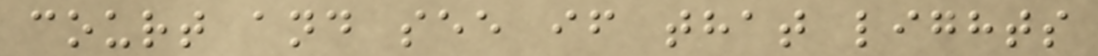court and see if that lights
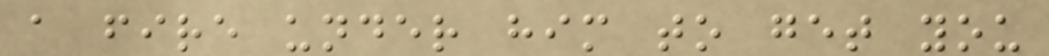a fire under him to get you
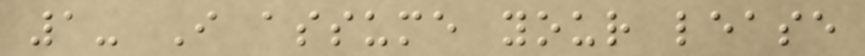1- I assume your lease
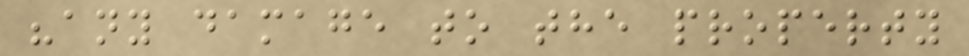"any damage to the property
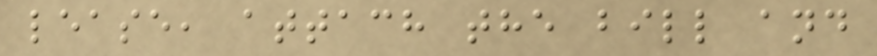lease, attach the bill and
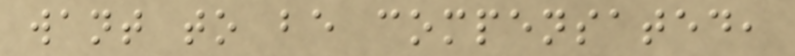want to be compensated,
